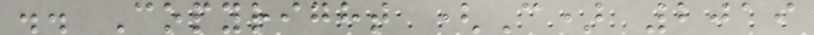.. Copyright (C) 2019
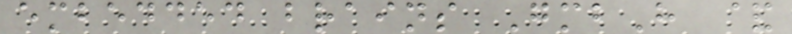embedded brains GmbH &
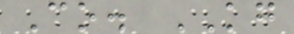Co. KG
